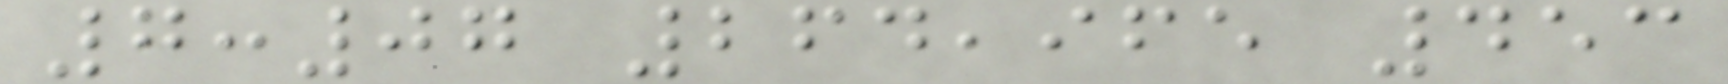7:07 264,965 453
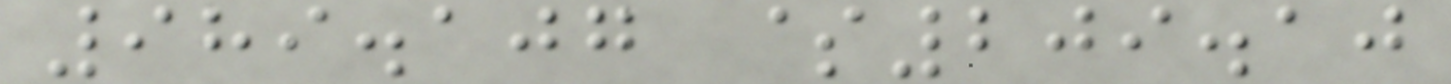989.107 $209.10
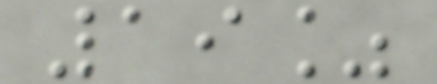19%
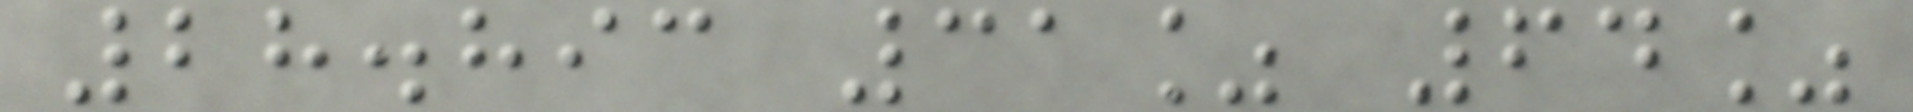28.893 31% 64%
